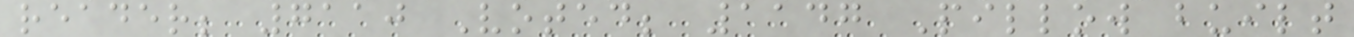reader; 7110 Voted; 1147 Pillow built
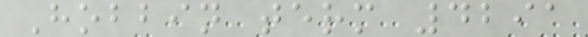Hobbin term 4291
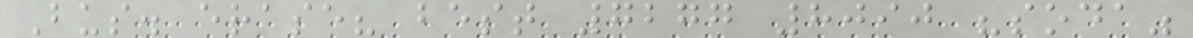Bus. erase? best 7277 8090 "soda"
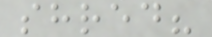shred?
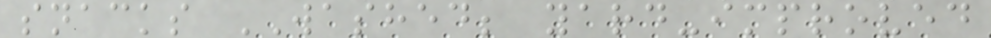snacks WASHED; yard-improved
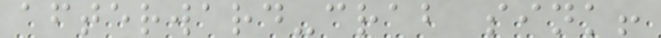afterward-crab sink!
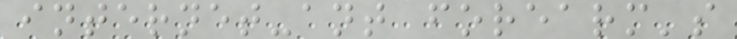internet-ant forearm's
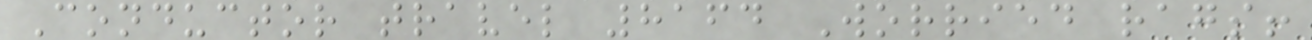Conductor travel 8164 Worried rags!
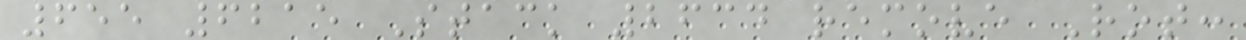655 6215 Stack 2634 remove Rot:
